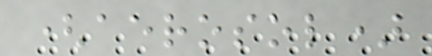(aerosol)
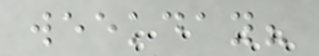weekday?
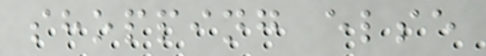shopping else
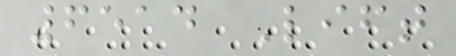6514 Lift
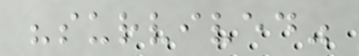"survived"
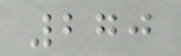270
